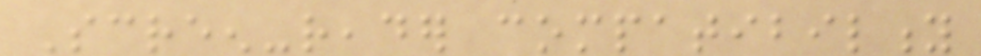Screen-reader compatibility
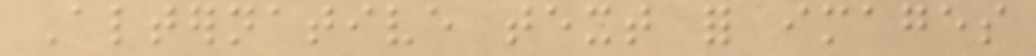Alternative text for images
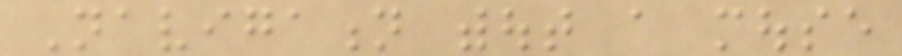Navigation without a mouse
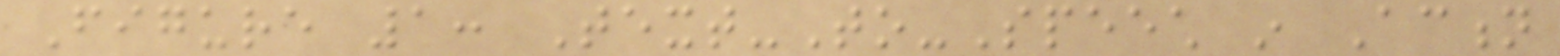Figure 1: Text-To-Speech in Action
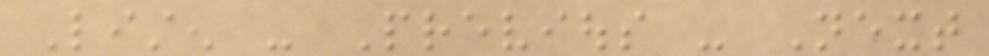Listen - Previous - Next
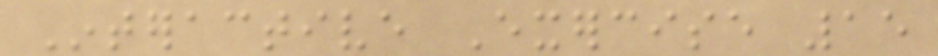Interactive Exercise 15
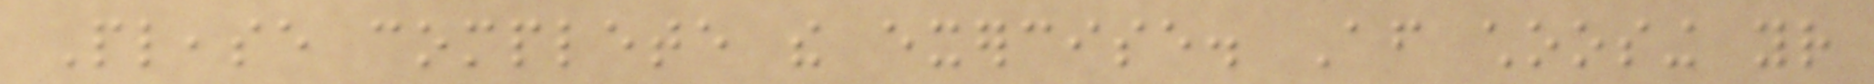Please complete the exercise. After choosing your
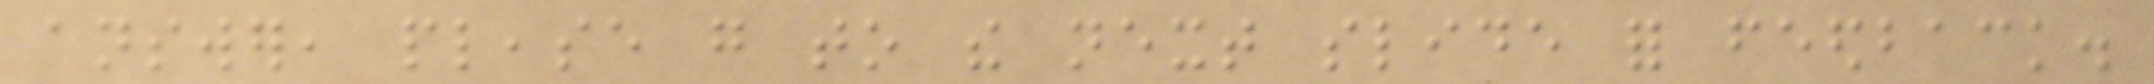answer, please go to the next slide for feedback.
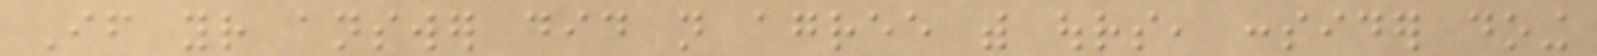If your answer did not agree with ours, consider doing
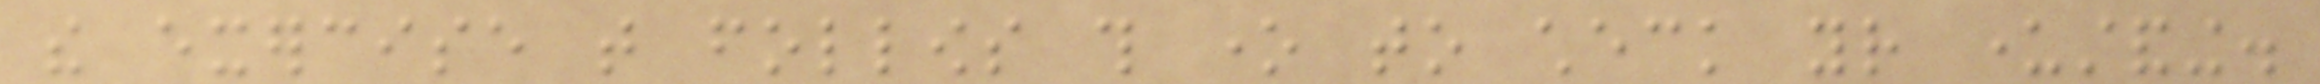the exercise that follows this one to check your understanding.
